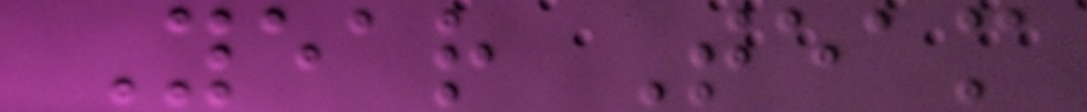Year Team
